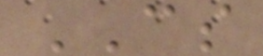CS
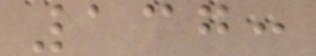137:
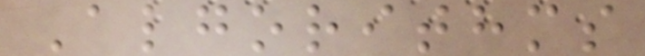Algorithms
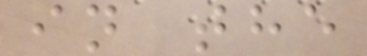in the
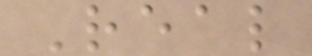Real
